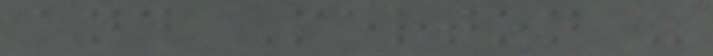and Merton -
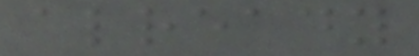already
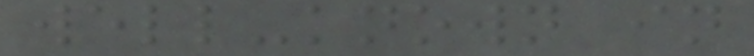well-known in
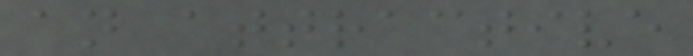an attractive
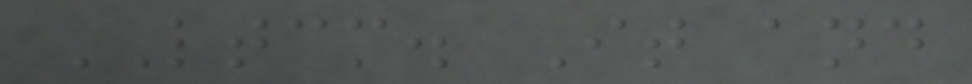LTCM. It and
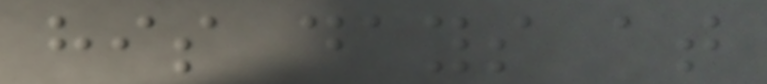his days at
